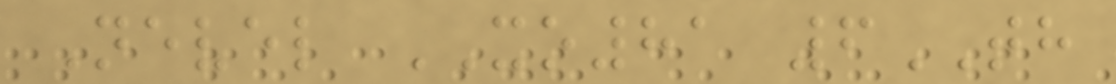Nevel XO81 6TH
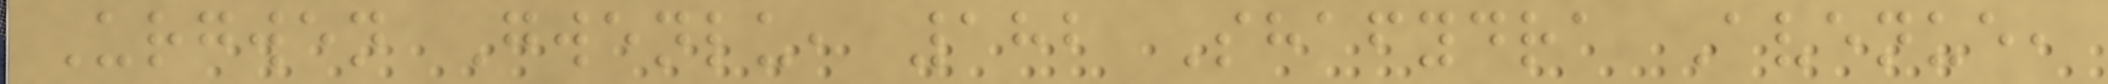Urgwen Gwenlu, 182 Shafydra Avenue,
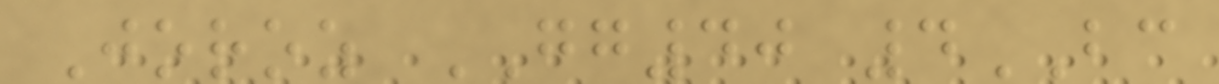Joroz GG40 4BC
